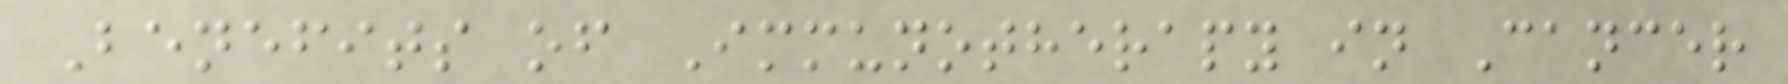Benefits of Immunotherapy in Cancer
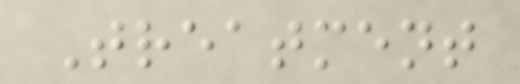Treatment
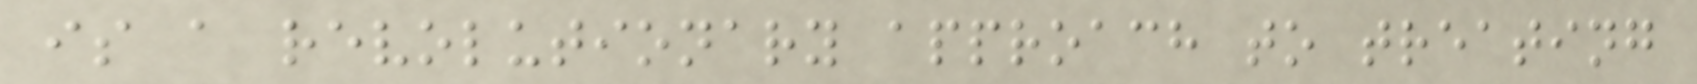is a revolutionary approach to treating
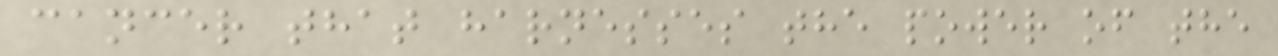cancer that harnesses the power of the
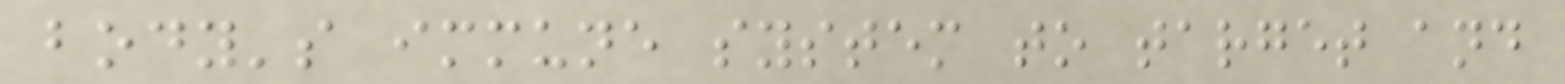body's immune system to target and
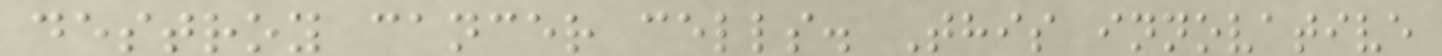destroy cancer cells. This innovative
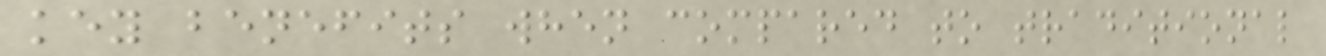key benefits when compared to traditional
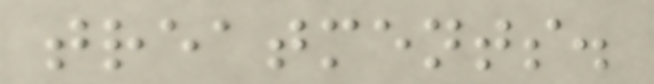treatments.
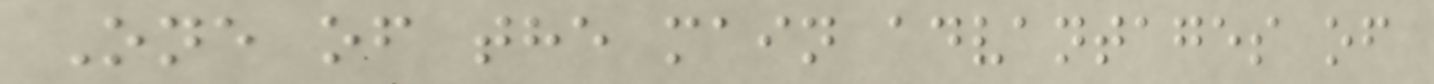One of the main advantages of
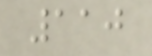110
